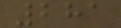281
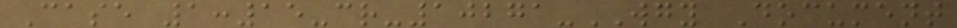Case 1:15-cr-10271-WGY Document
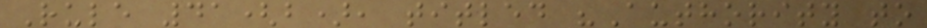Rule 41(b), titled "Authority to
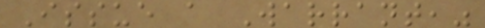Issue a Warrant,"
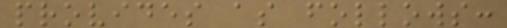provides as follows:
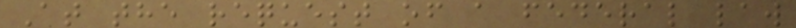At the request of a federal law
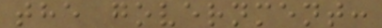the government:
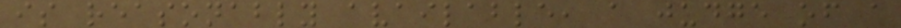is reasonably available, a judge of a
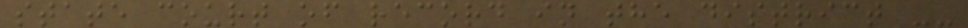state court of record in the district --
